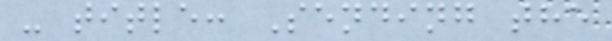- title: Sending the
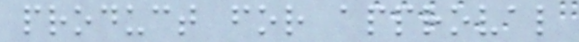product for approval
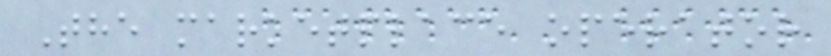The marketplace operator
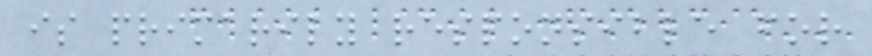is primarily responsible for
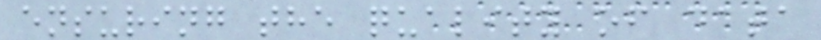ensuring the quality of data
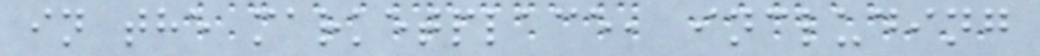in the marketplace, including
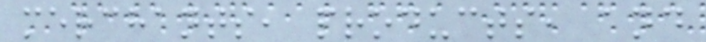merchants, products, and
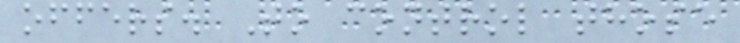offers. To control those
